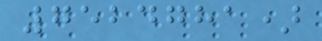7524781)
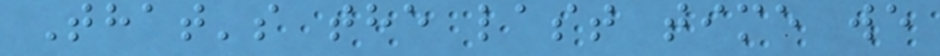That's the last time we
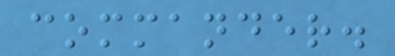commander.
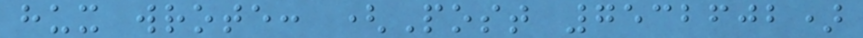hux wrote: (Post 7532602)
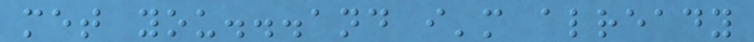met you...and i'm already
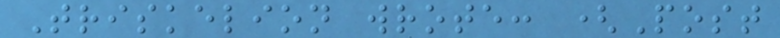Triskelion wrote: (Post
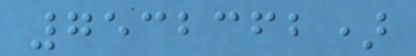7532362)
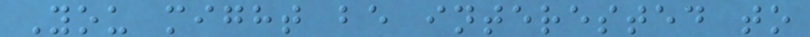You might be interested to
